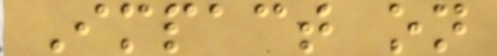Impact on
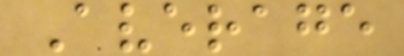Average
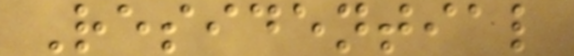Residential
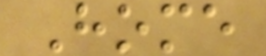Home
